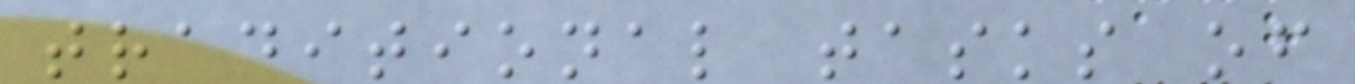traditional tasks of
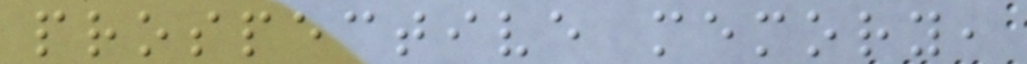prospective memory,
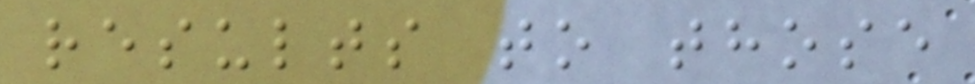results to those
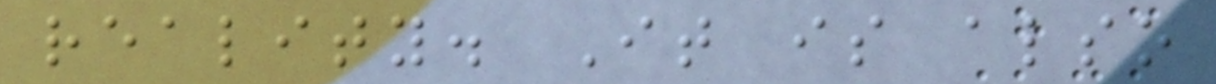reality. It is also
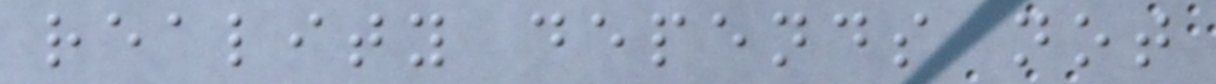reality depends not
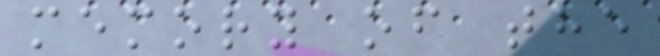memory of the
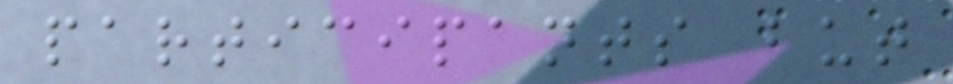participants but
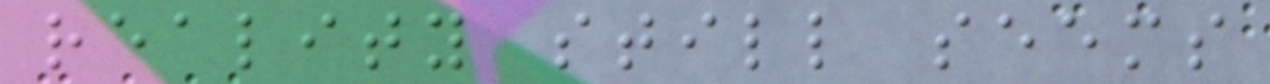reality still seems
